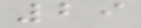29
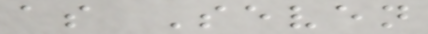as Seven
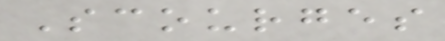Scourges
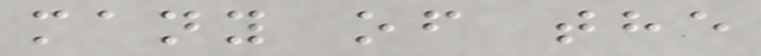many of the
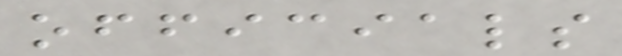officials
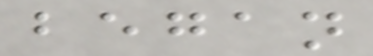began
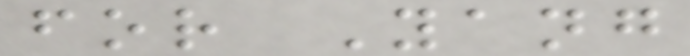for Yang
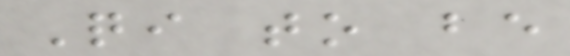Qi to be
